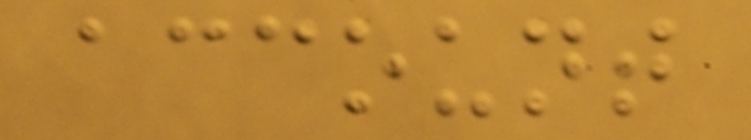account
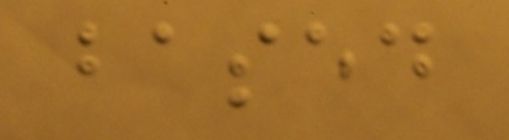based
